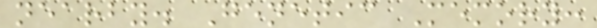nearby. Genetic Memory:
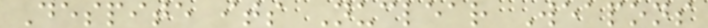Despite its Nuclear Weapons
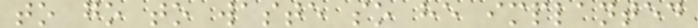to go to waste so he implanted
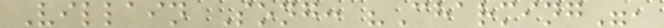Villain Song: "Charming",
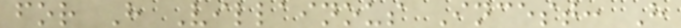for H Villainous Incest: H
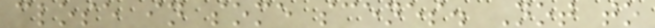close in some scenes. Not to
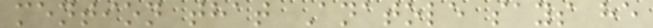mention that Anatole says he
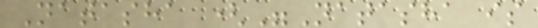Natasha ("Natasha is
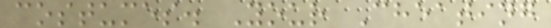costumes. Your Cheating
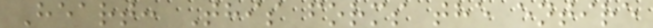Heart: This forms the entire
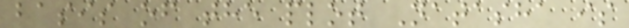basis of the plot Natasha is
